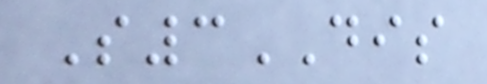S3DIS
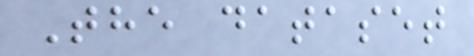The dataset
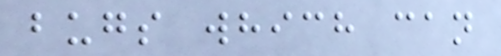bugs which can
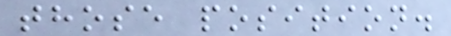those position.
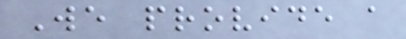We provide a
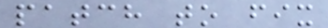patch to fix
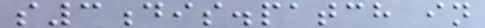s3dis.patch in
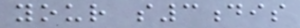your s3dis
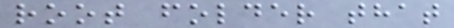root folder that
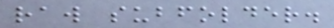raw subfolder.
